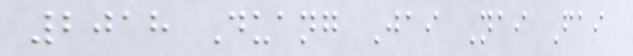2018 Duang Jai Nai Fai
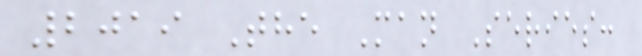2019 The Man Series:
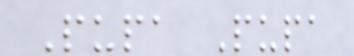Pupa Pupa
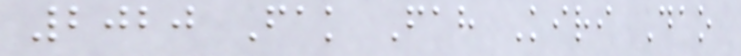2020 Fak Fah Kiri Dao
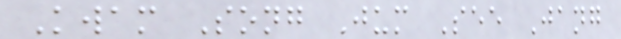Kwam Song Jum See Jang
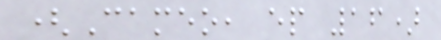(Cameo, ep 16)
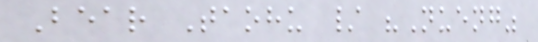Bear Taohu / "Nueng"
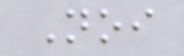Noi
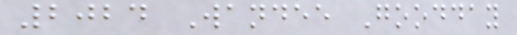2024 Wandee Goodday
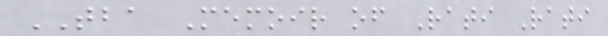TBA Memoir of Rati Rati
